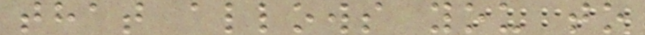that allows you to
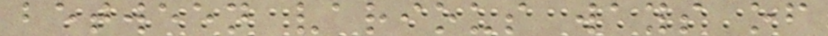between various ways of
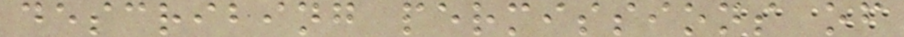describing permissions of
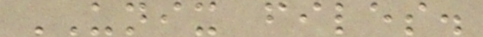UNIX files.
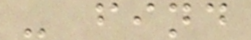- find
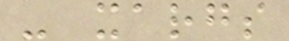- xargs
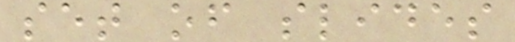set of slides
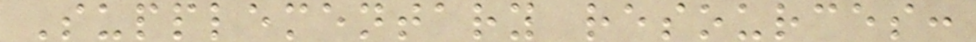Supplementary resources:
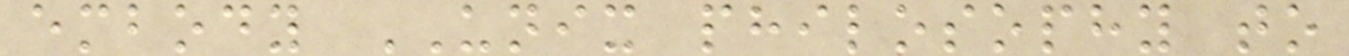embody UNIX philosophy to
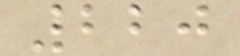220
